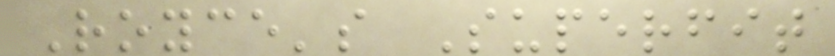Royce's Superfit
